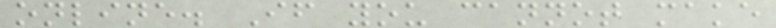online. If you cannot make
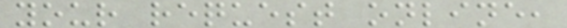your request online,
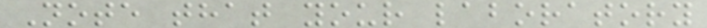Note that your laboratory
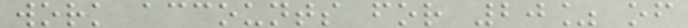work accounts for 20% of
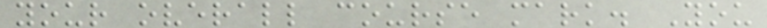your overall course mark. You
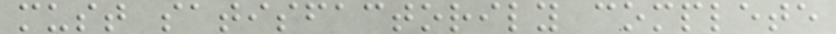must satisfactorily complete
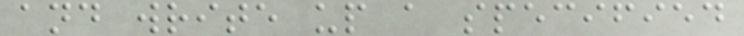and write up a specified
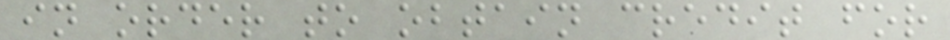in order to obtain credit for
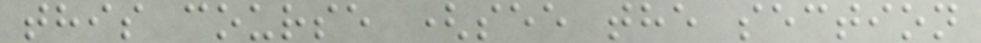this course (see the section
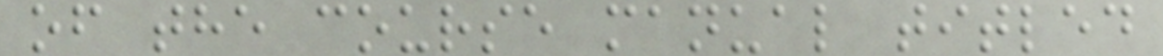of the course manual titled
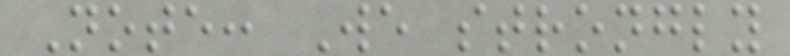Note: We strongly
